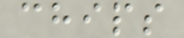chips
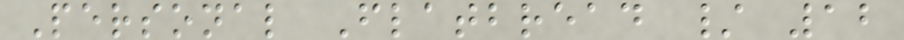Personal Flatbread / 12
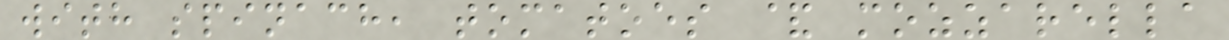with spinach, tomatoes & mozzarella
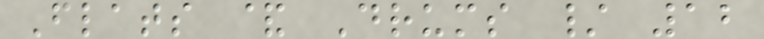Flats & Drums / 12
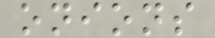onions
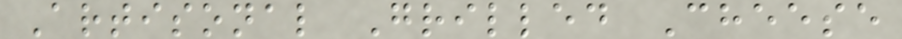Artisonal Grilled Cheese
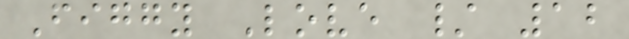Figgy Love / 12
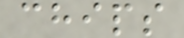chips
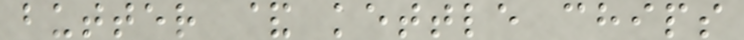butter & kettle chips
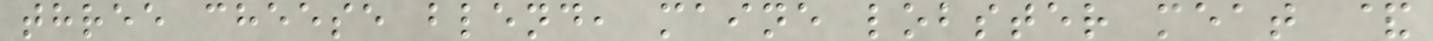three cheese blend, maine lobster meat &
